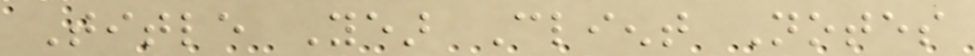Title Year Client Notes
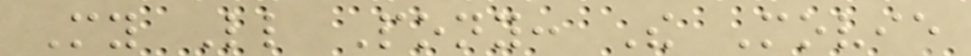My Little Pony: The Movie
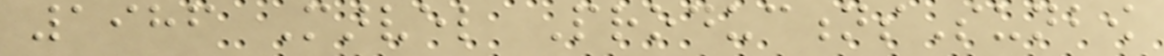1986 Marvel ProductionsSunbow
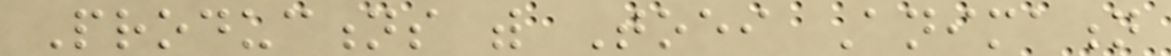Productions with Toei Animation
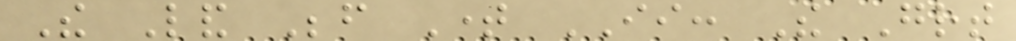The Land Before Time II: The Great
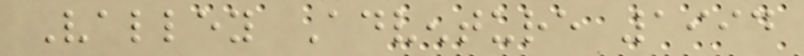Valley Adventure 1994
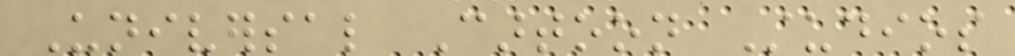Universal Cartoon Studios
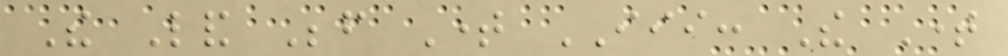The Land Before Time III: The Time
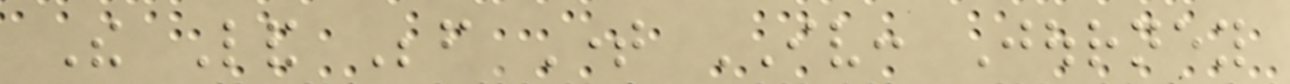The Land Before Time IV: Journey
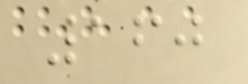160
